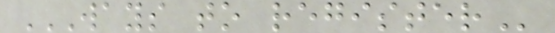WAYS TO REGISTER
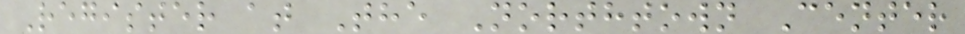Register at The Northtown Center
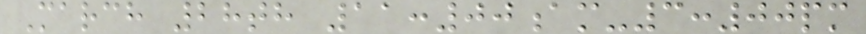March 28th 11:00am-3:00pm
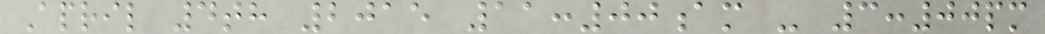April 4th 2015 11:00am - 3:00pm
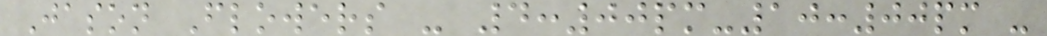Jason Flowers - 4:00pm-10:00pm -
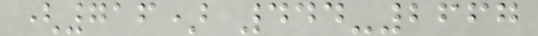(716) 444-2667
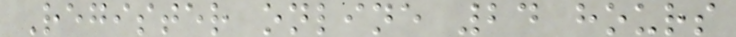Register online 24 hours
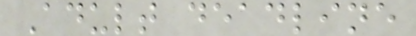Adult deadline
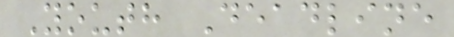Youth Deadline
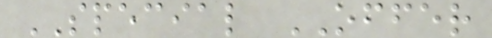SPECIAL OFFER
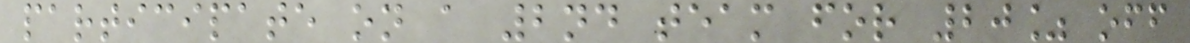participate on a 2nd team for 20% off
